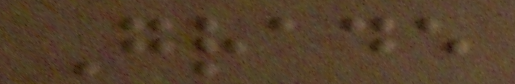Grade
